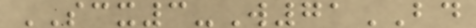SCX3-W71BD
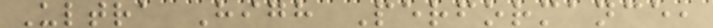Ultra High Performance,
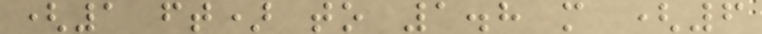(1 ft) to 1.8 m (6
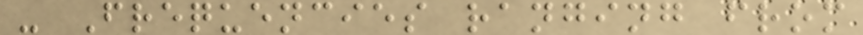- Frequencies ranging from
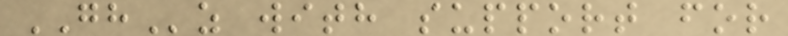GHz with support for
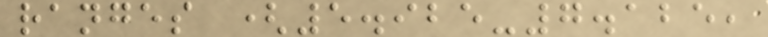ranges (5.925-7.125,
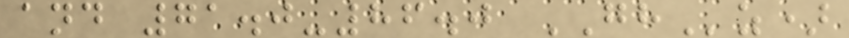and 71.0-86.0 GHz)
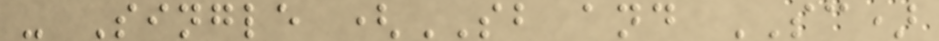- Single (SB and SC)
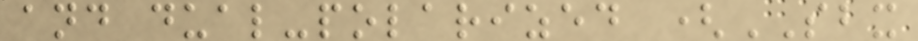and dual-polarized (SBX
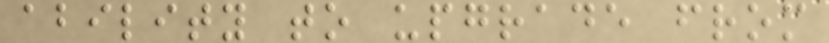ability to upgrade from
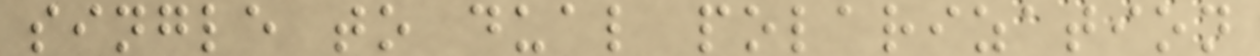single to dual polarization
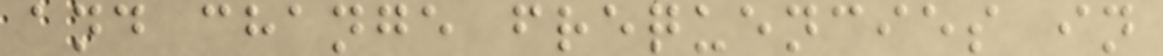and change frequencies in
